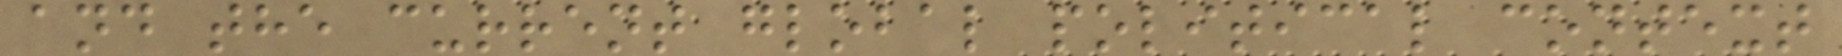and the current global political context
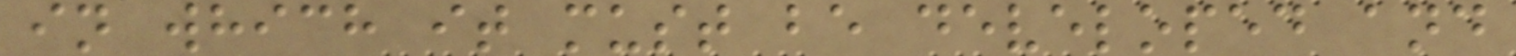in which it must be developed and
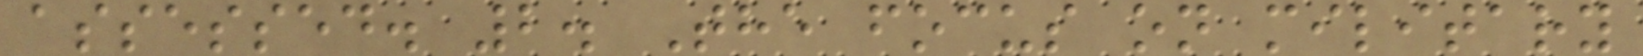assessed. 2. The focus on military
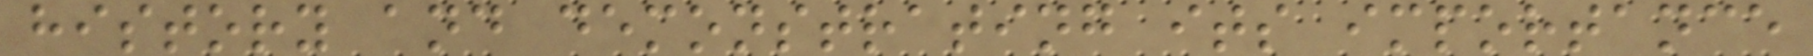history and demonstrating its importance
